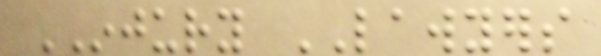INJURY LAWYERS
